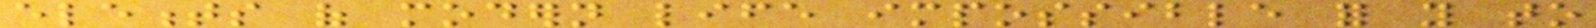elements of modern life impossible for you to
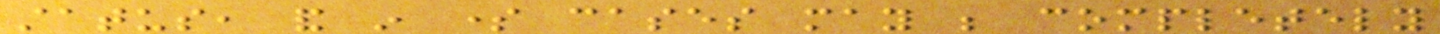status, and in some cases may be completely
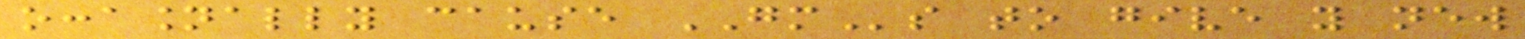occasionally cause GMs to give you new
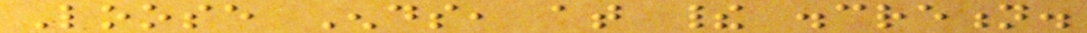Loose Ends, at their discretion.
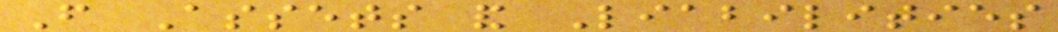From Assets and Liabilities
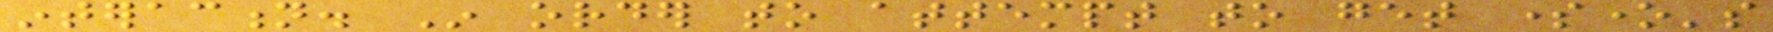interaction. In order to attempt to get someone's
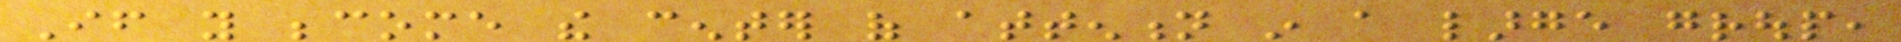If you become the center of attention in a large group,
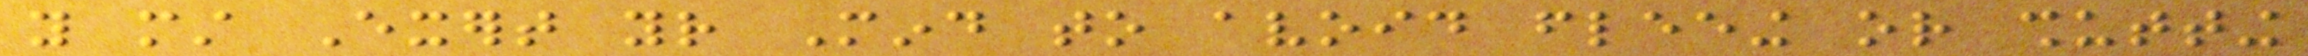you must Exert your Mind to avoid fleeing or shutting
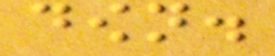down.
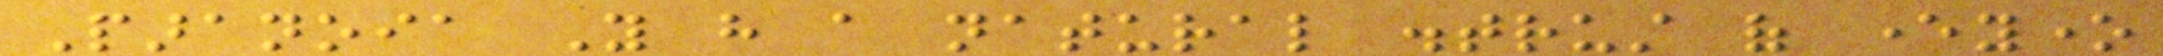Paranoia You have a natural distrust of everyone
